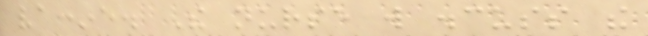vaccine. The nurse will discuss the
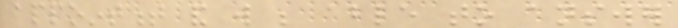appointment and will be able to answer
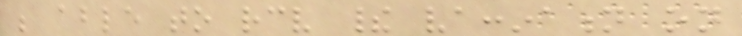be able to receive their vaccination on
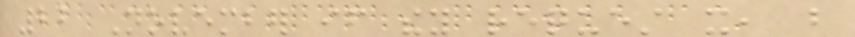22 November if they request it, but
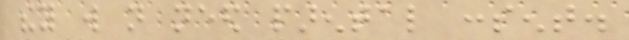they will not need parental consent.
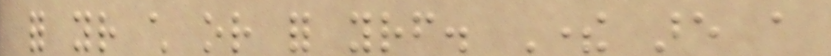for your child or for yourself. There are a
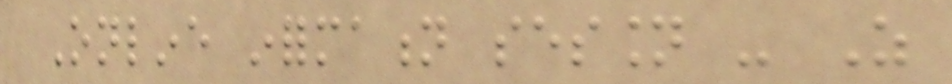Online information session - As
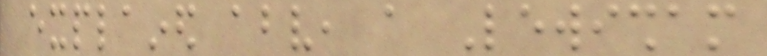explained above, a Lewisham
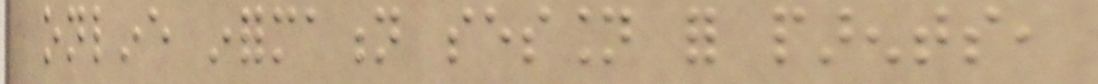online information session for parents,
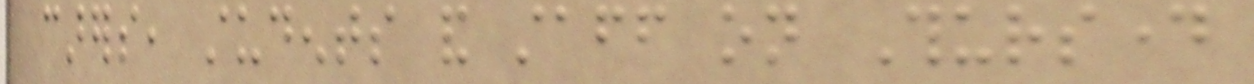carers, students and staff on Thursday
